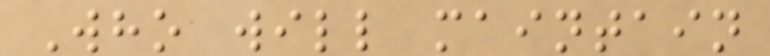Who will maintain
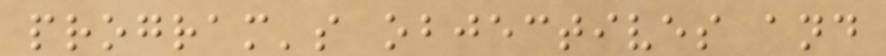program's objectives and
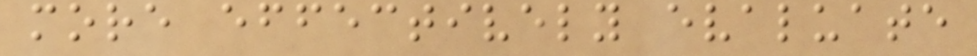more effectively evaluate
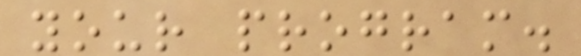your program.
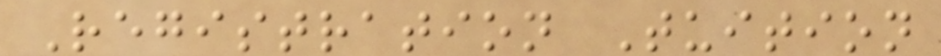Registration Tuition
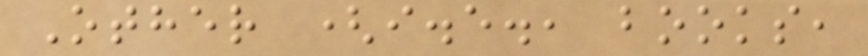Other (i.e., books,
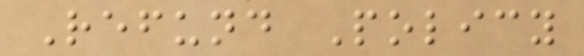Refund Policy
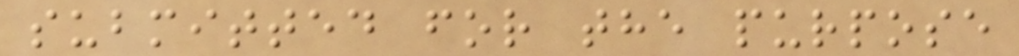submitted for the purpose
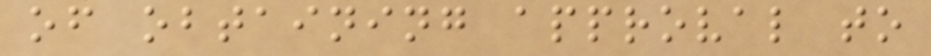of obtaining approval to
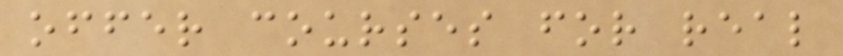offer courses for real
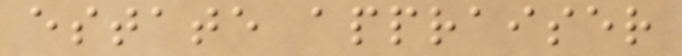estate appraiser
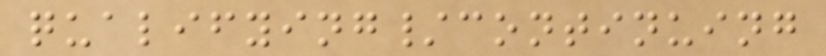qualifying/continuing
